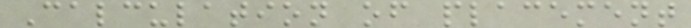Calculation of placement
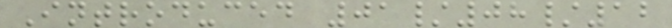Introduced 01/08/12
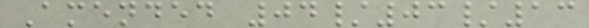Amended 04/03/13
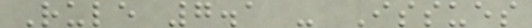Rule 7.1 - Issues
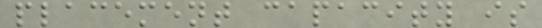placement capacity is
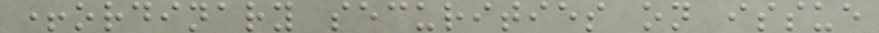+ordinary securities on issue
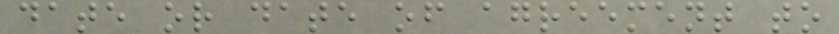date or date of agreement to
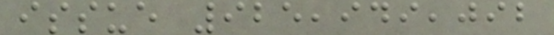issue 925,949,092
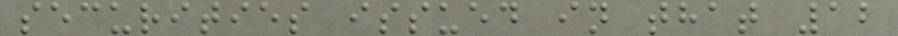securities issued in that 12
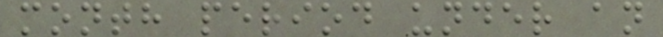month period under an
